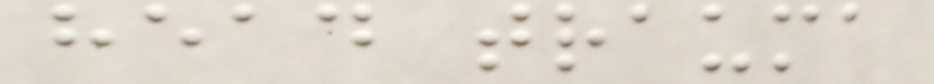head trauma
